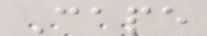Cape
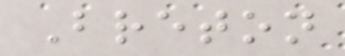Breton
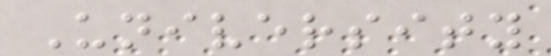University
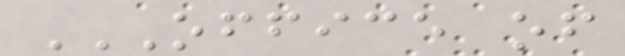OFFICE OF
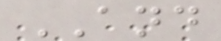AND
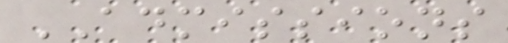ADMISSIONS
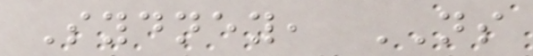Sydney, NS
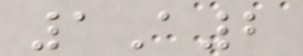1A2
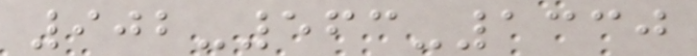902-563-1330
